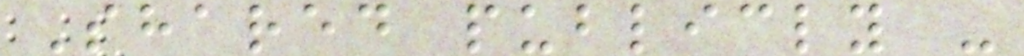Shared publicly -
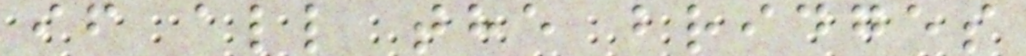if all the bridges
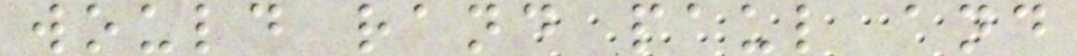would rand paul and
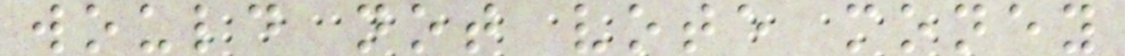would not vote money
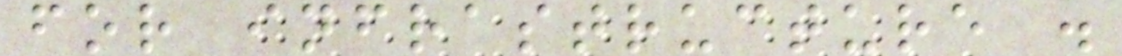for infrastructure .
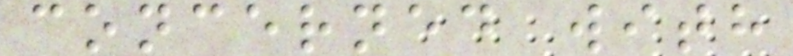concerned with
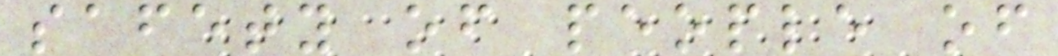safety of people of
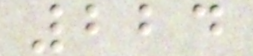224
